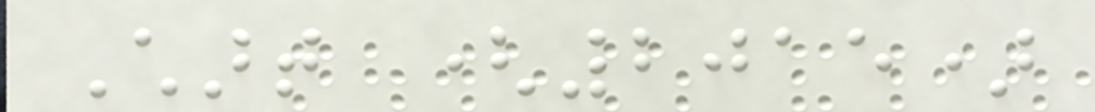Chart (2015)
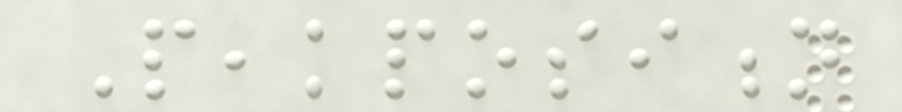Peakposition
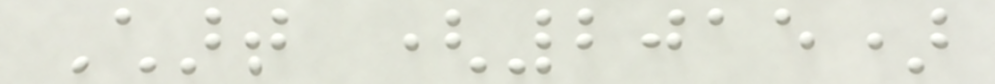Chart (2015)
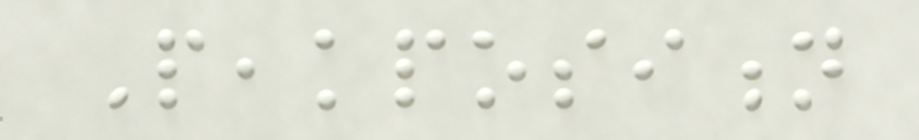Peakposition
